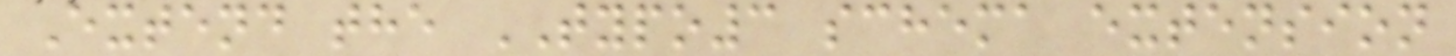Extend the TYPO3 schema extension
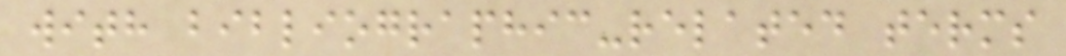with bibliographic-related terms
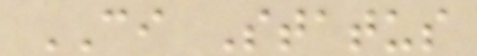CI Status
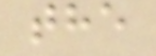the
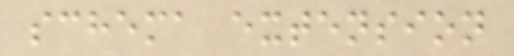schema extension
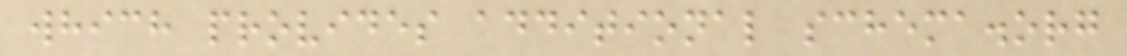which provides additional schema.org
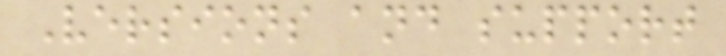Versions and support
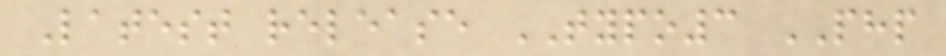Latest release TYPO3 PHP
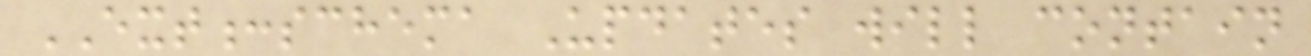EXT:schema Updates will contain
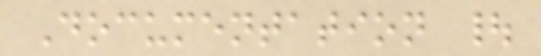Documentation |
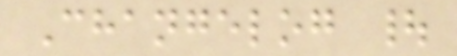Changelog |
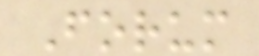Forum
